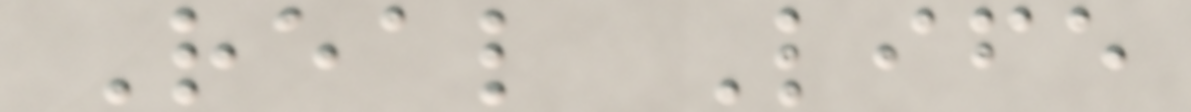Real Life
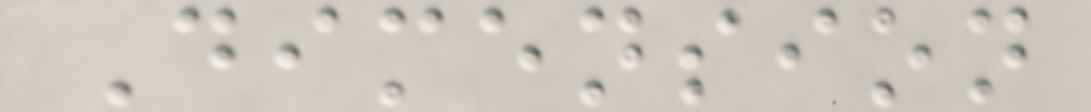Dimension
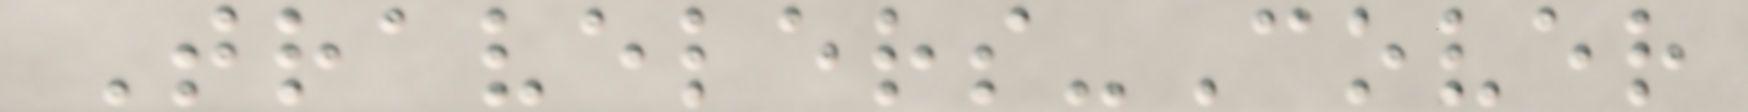Travelers-Cover
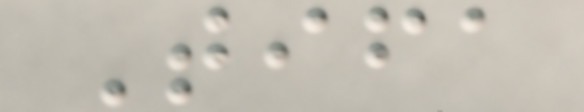Tifa
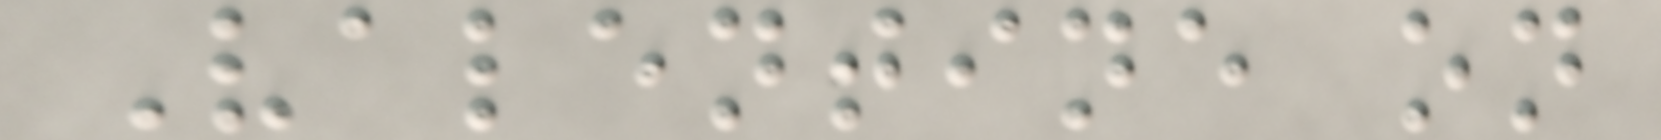Valentine on
